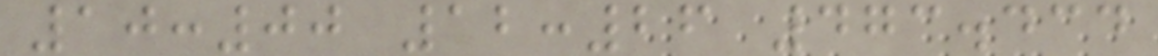10:00 12:26 473.434
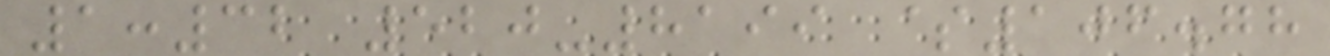1:32 520-8199 $106.78
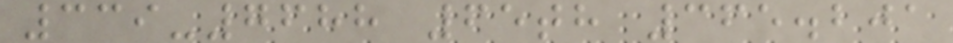339-7688 65th 365.201
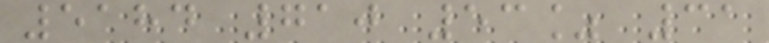5184 710 53% 31
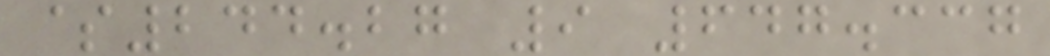$244.27 9 647.337
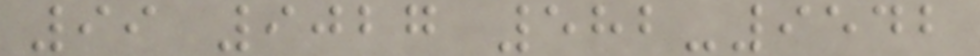99 9027 582-9542
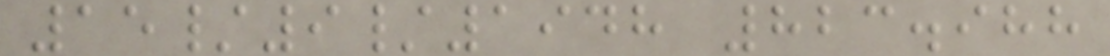15/9/1948 823.988
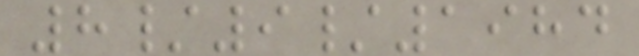8/9/1984
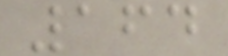164
